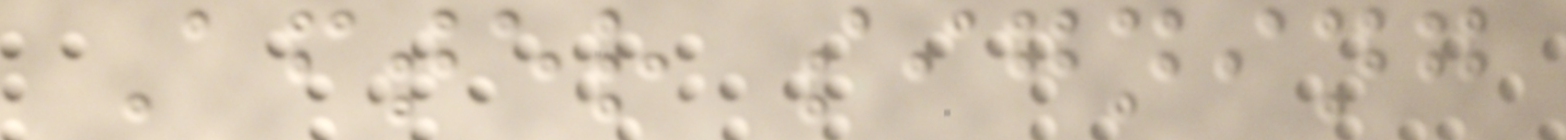After signing
